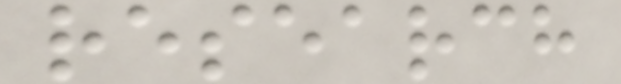research
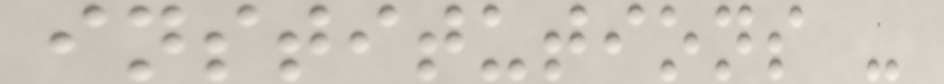institutions -
